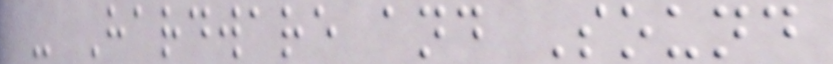- Hardware and Sound
